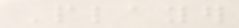Player
